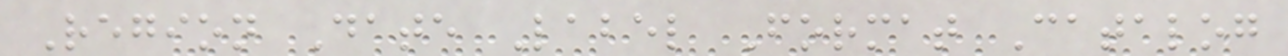Region Date Label Format Catalog
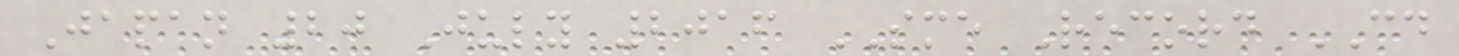Japan 20 July 2016 SME Record CD
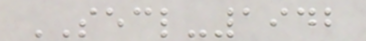SECL-1942
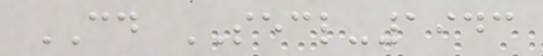CD SECL-1943
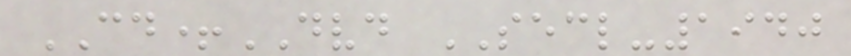CD+DVD SECL-1940
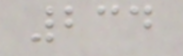234
